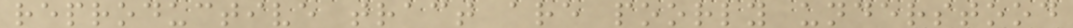reproductive tract are poorly understood
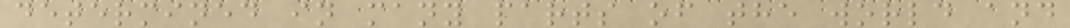determined in many parts of the world and
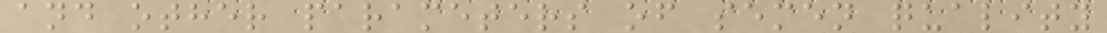and other parameters of semen quality
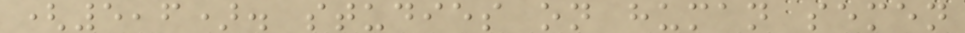(5,6). studies on human semen
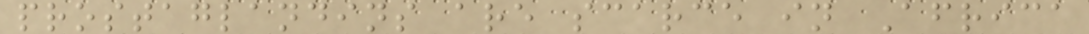prostaglandins are scarce in Africa
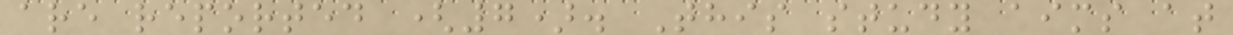are reported (7). This study aims at
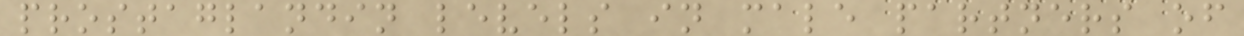prostaglandin levels in male partners of
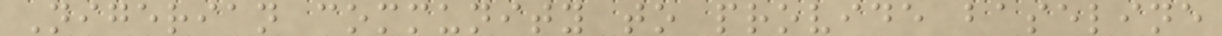Nigerian community to provide baseline
